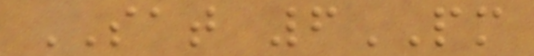SAT 6PM
